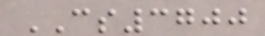CS3700
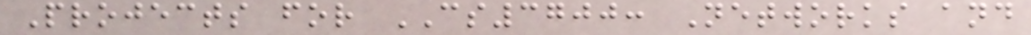Projects for CS3700: Networks and
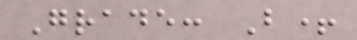Grade: B+
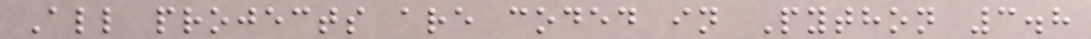All projects are coded in Python 3.8
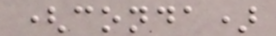(conda)
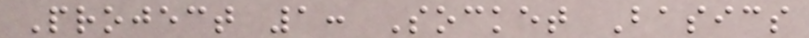Project 1: Socket Basics
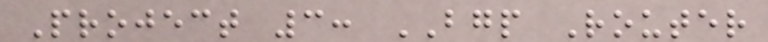Project 3: BGP Router
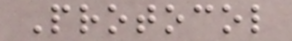Protocol
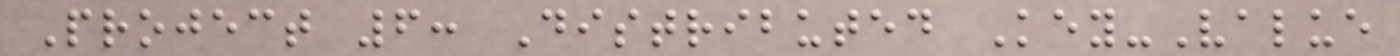Project 6: Distributed Key-Value
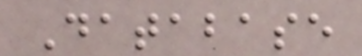Database
